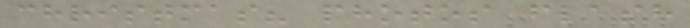christmas? photos flash
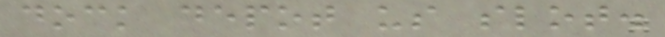dock depot us slot.
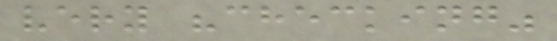very "checking"
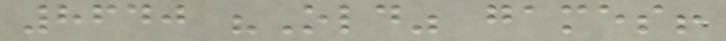8640 "Old" games!
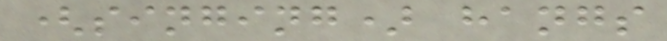(singing) hangs
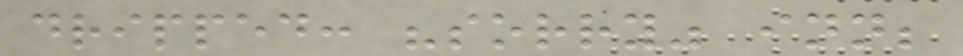dripped: "sorry" inn;
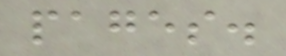pages.
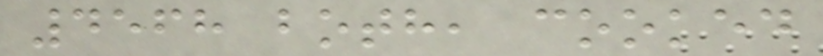4568 both, cooked
